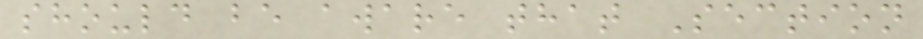should be aware that Section
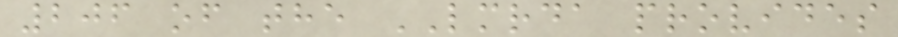206 of the LMRDA provides
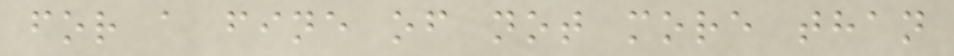for a fine of not more than
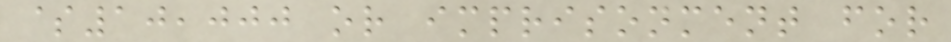$10,000 or imprisonment for
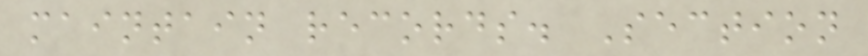maintain records. Section
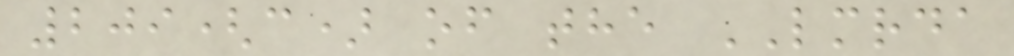209(c) of the LMRDA
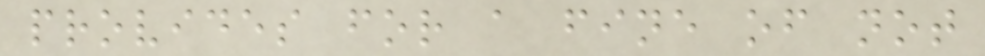provides for a fine of not
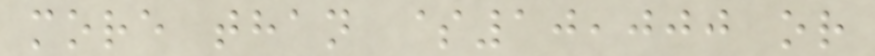more than $10,000 or
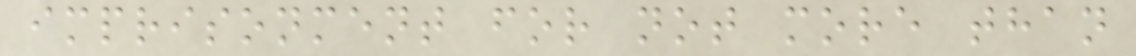imprisonment for not more than
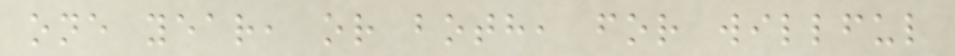one year, or both, for willful
